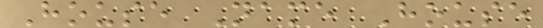House Name House
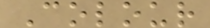Colour
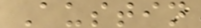Austin
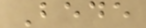Bede
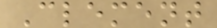Clement
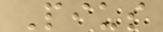Pius
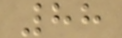88
